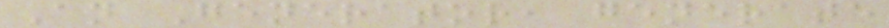An Generator, generate
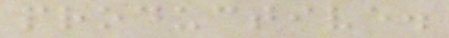productive.
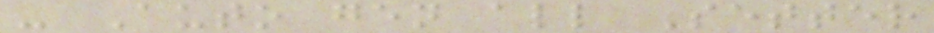- Auto gen all Setter
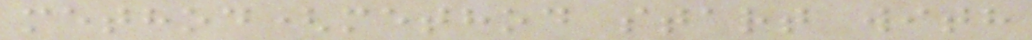method(method start with
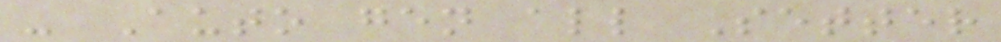- Auto gen all Setter
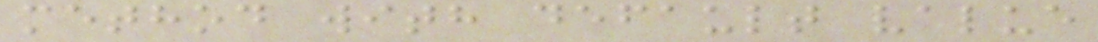method with default value
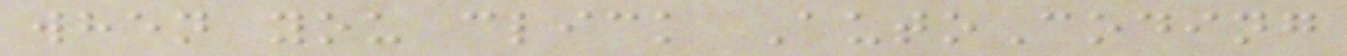when you click AutoCoding
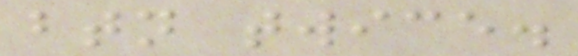btn twice.
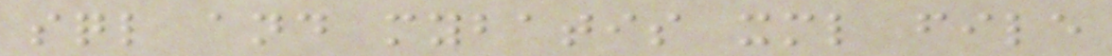sql and mybatis xml file
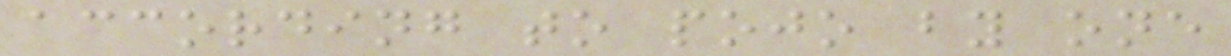according to pojo by one
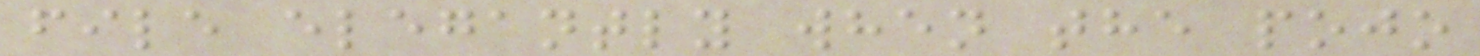file elegantly when the pojo
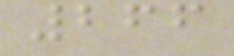266
